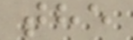the
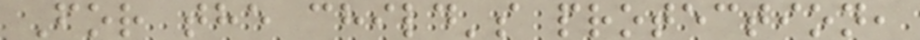For the child's protection,
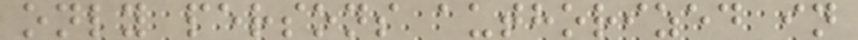only persons authorized in
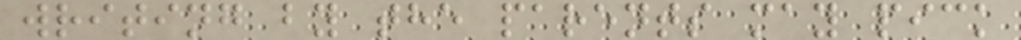writing by the parents may pick
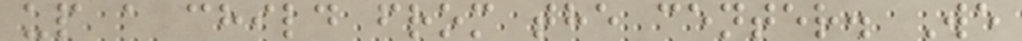up a child from the center. We
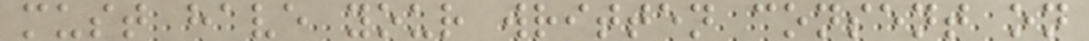must have your written consent on
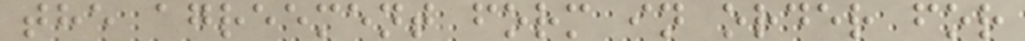the agreement form in order for
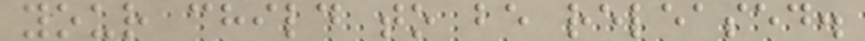your child to be released.
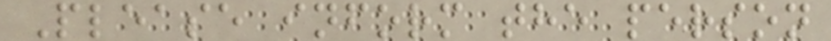Please inform the person
